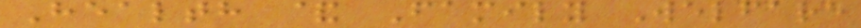Health & Family Welfare
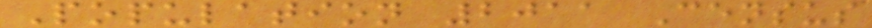Population 2011 Census
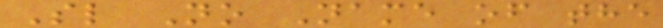Sl No Name of the
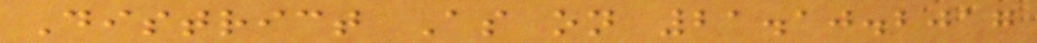District As on 21.10.2017
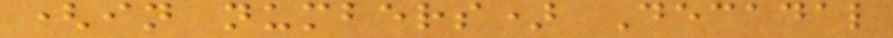(in numbers) Decadal
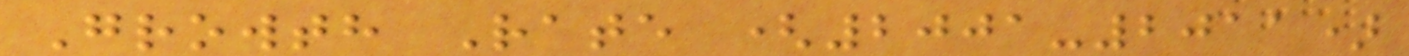Growth Rate (2001-2011)
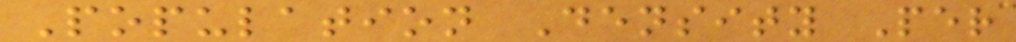Population Density Per
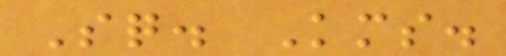Sq. Kms.
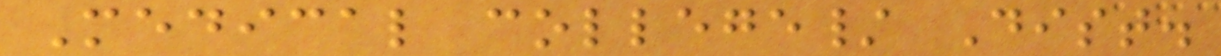Medical college/ Dist.
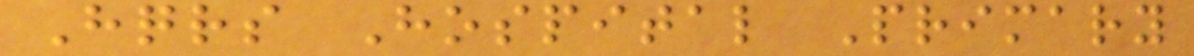Hqrs Hospital Primary
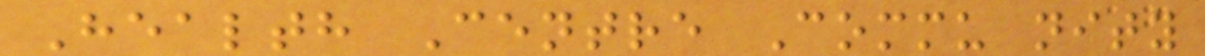Health Centre Commu nity
